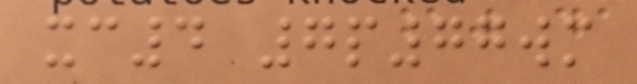xc4 7p77wm
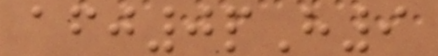afj0pH9
